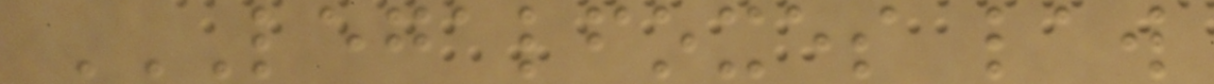LEGALFOXES LAW
